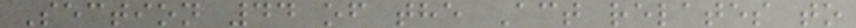Section 44 of the Act relates to
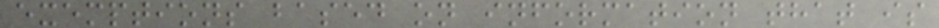exemptions based on information that is
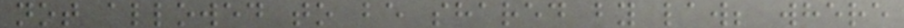not allowed to be shared by law; where
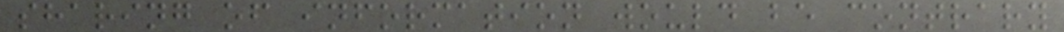sharing of information would be contrary
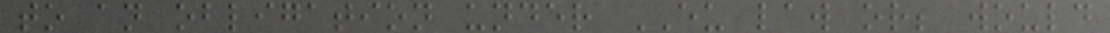to an obligation under EU law or; would
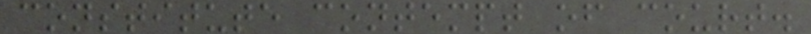constitute contempt of court.
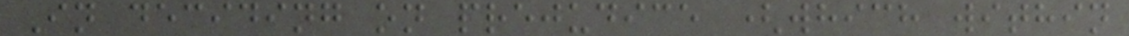In deciding on prejudice (which within
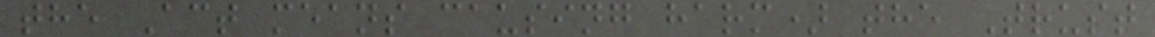the Act means causing harm) the Trust
